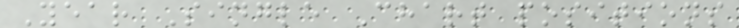Year Single Chart positions
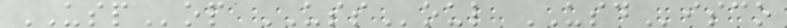USPop USSoul USDisco
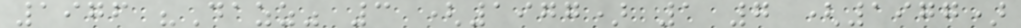1976 "Dazz" 3 (1977) 1 7 (1977)
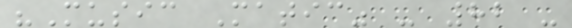"Music Matic" - 82 -
